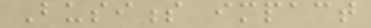Business impact
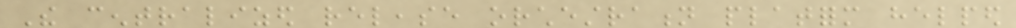The centralized release orchestration platform helped
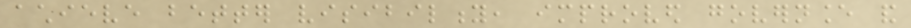achieve better visibility, improved governance and
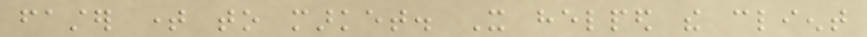faster time to market. It helped the client
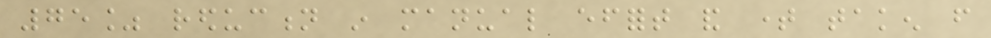75% reduction in manual effort and time taken from
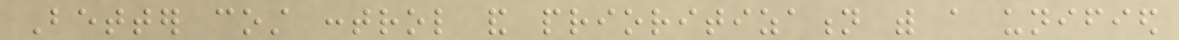Better cost control and prioritization with a unified
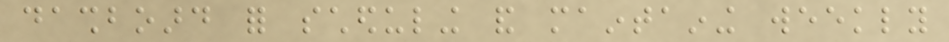dashboard for scheduling and maintaining weekly
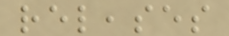releases
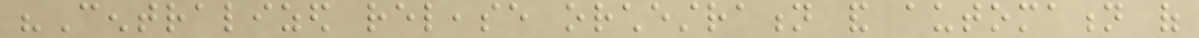"Centralized release orchestration and automation of
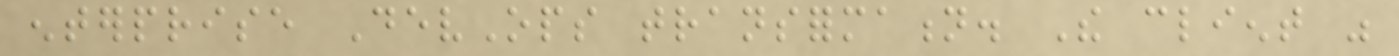enterprise DevOps transformation. The client was
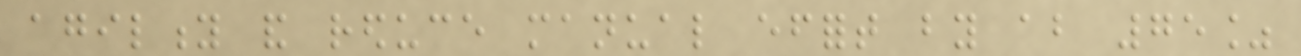agility and reduce manual effort by about 75%
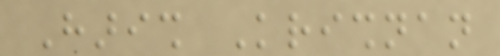Harish Krishnan
